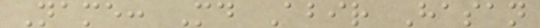Name: Md Abir Hasan
